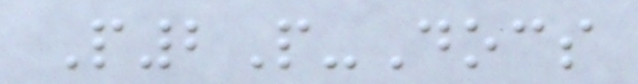P2P-Docs
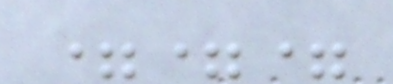===
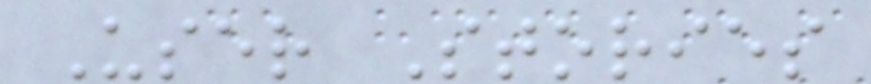User Stories
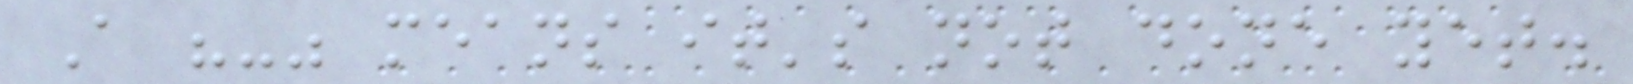A "-" means it's not done yet.
